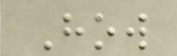How
